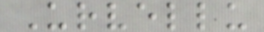Urvellu
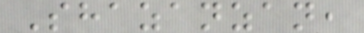Shazanzan,
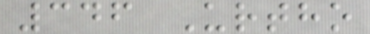346 Urtho
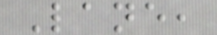Lane,
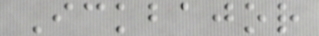Ickbajor
